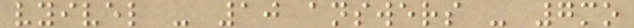vyivel - 10 answers - 7mo
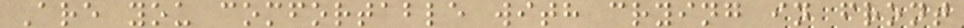Are you comfortable with crying in front
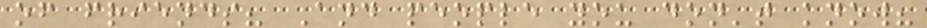of friends? And people you don't know?
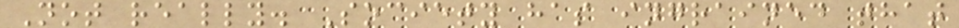Not really. Society has ingrained that
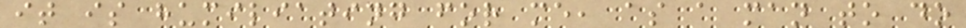it is humiliating for me, as a man to do
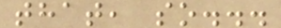that, so...
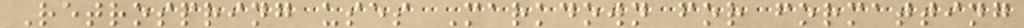Retrospring uses Markdown for formatting
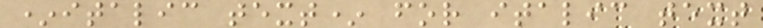*italic text* for italic text
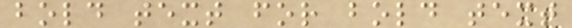bold text for bold text
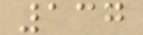137
